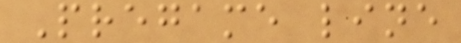Pregame line
